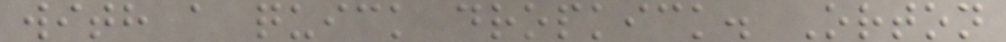with a quick dropkick. Orton
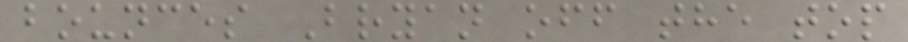bounces Bryan off the top
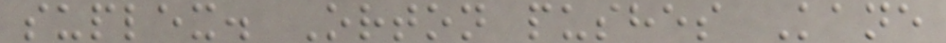suplex. Orton pushes Kane
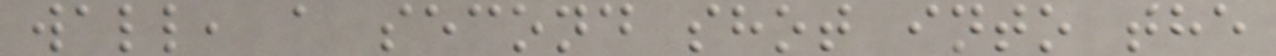wall, a second shot into the
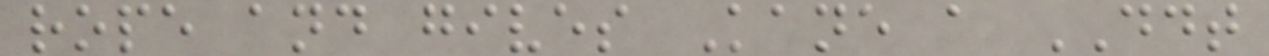rope and gives Kane a DDT
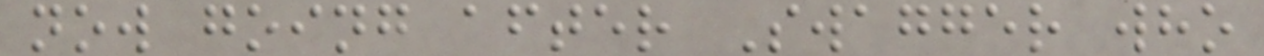now going after Swagger who
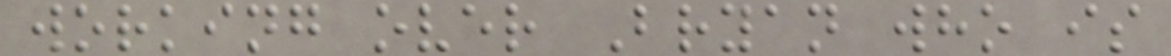working over Bryan who is
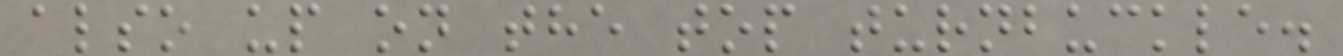also up on the top turnbuckle.
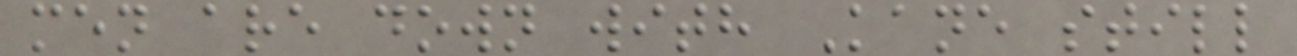men are down with Kane still
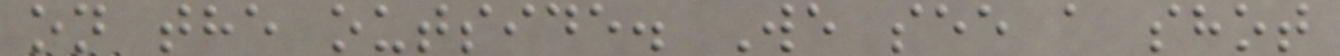on the outside. We see a shot
